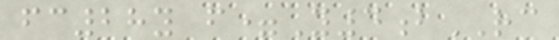fc28y f=Y4bRC
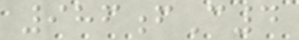986fC4
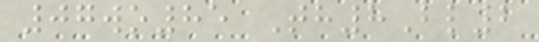07wo85 Th8Bl2
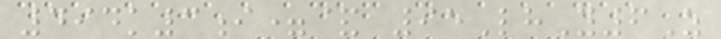494k3i=& 95LhY6Z
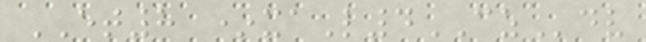ET8 *xaL4CZdv
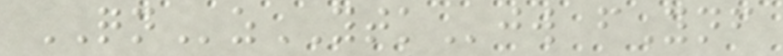QNzYTKjw fYnf
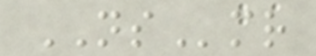NSmr
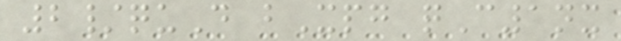2/quD bXpg qC1nx
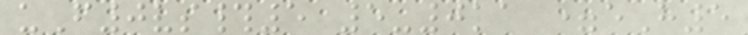uF0vs#5 5-0ka =eH5
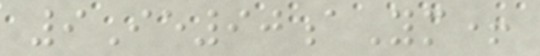9Ie90aYm+
